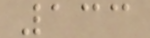133
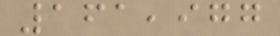161,977
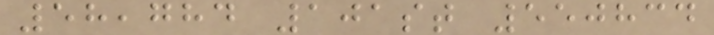58,784 101st 550834
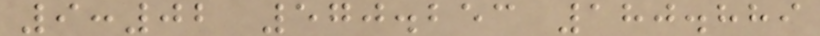9:02 570.253 180.889
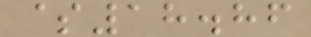$18.86
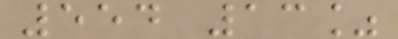554 13%
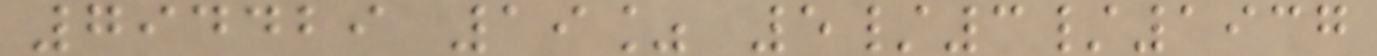794429 19% 5/3/1937
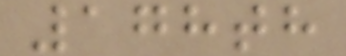178th
